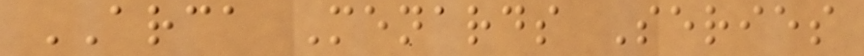ARCA Menards Series
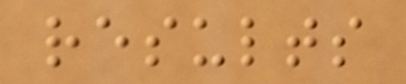results
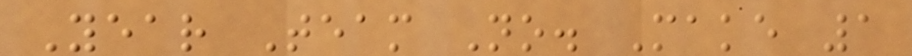Year Team No. Make 1
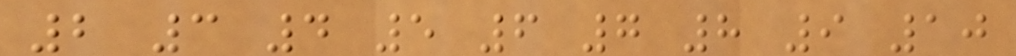2 3 4 5 6 7 8 9 10
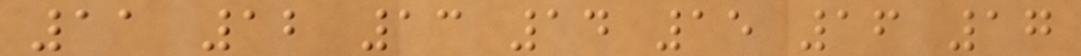11 12 13 14 15 16 17
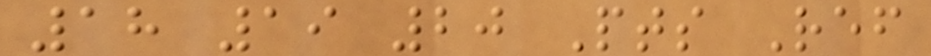18 19 20 Pts Ref
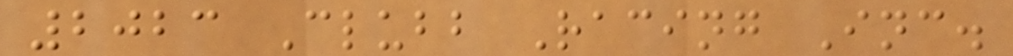2023 Clubb Racing Inc.
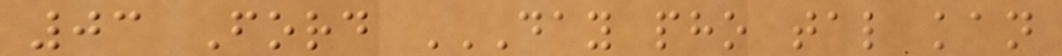03 Ford DAY PHO TAL KAN
